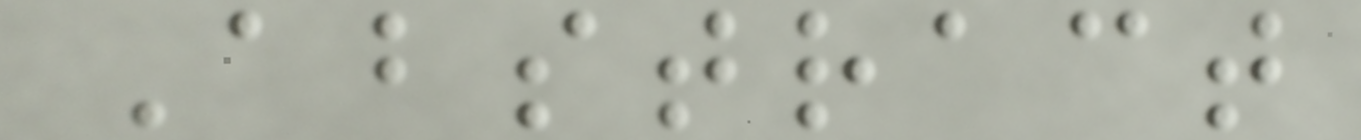Abstract
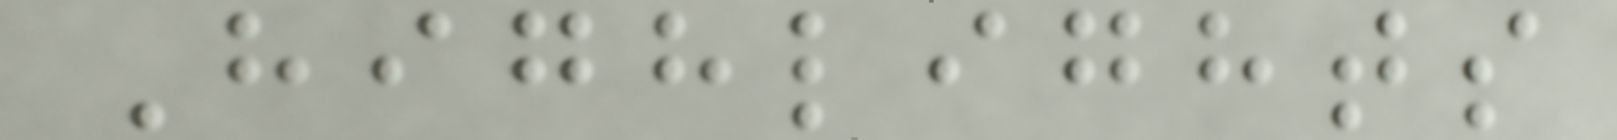Highlights
